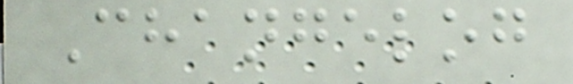Changelog
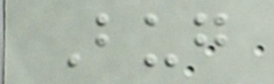Bug
